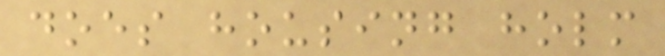does housing holm
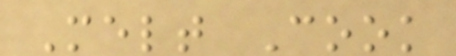Melt Cook
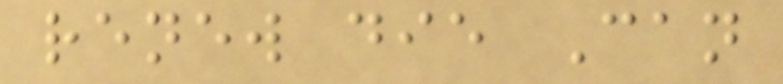renew die Can
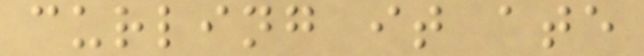curling it ate
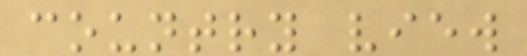country view
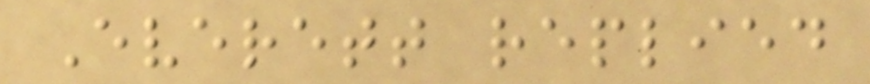Everett replied
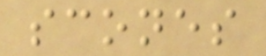scones
